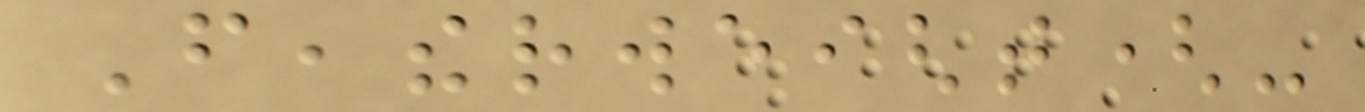Featherweight(-
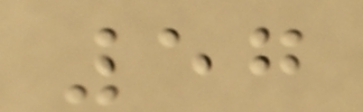57
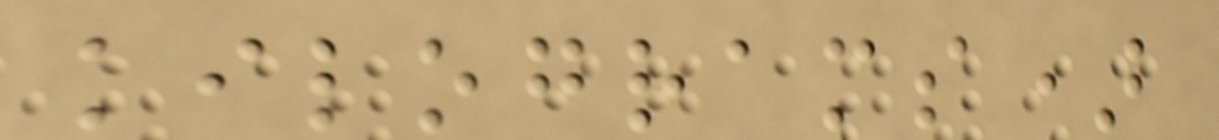kilograms)
